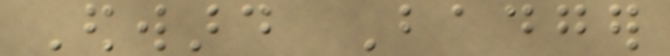Edward Badger
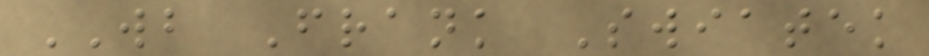WB Frank Swiatek
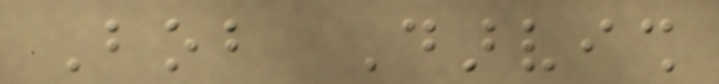Bob Darvish
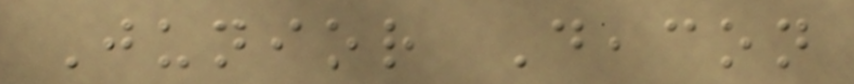Junior Deacon
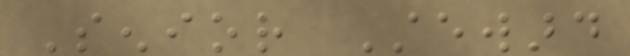Senior Steward
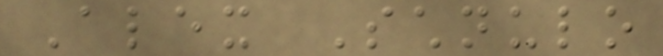Alex Schnulo
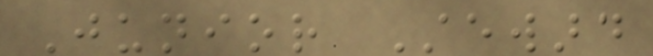Junior Steward
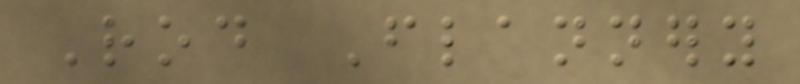Rod Flannery
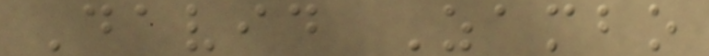David Zambo
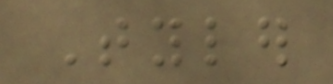Tyler
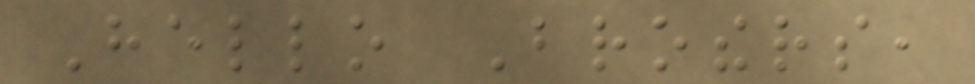Hello Brothers,
